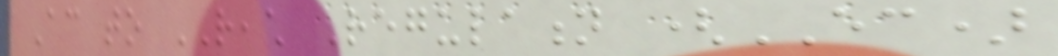According to REACH Regulation (EC)
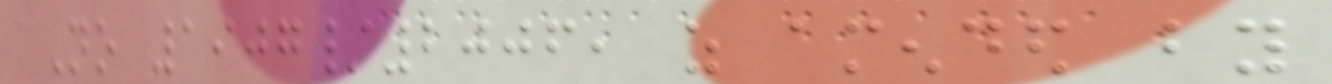No 1907/2006, as amended by
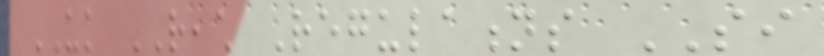UK REACH Regulations SI
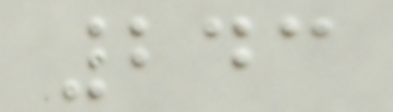243
